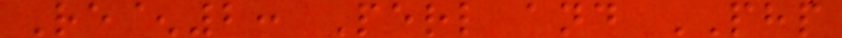Re^2: Perl and PHP
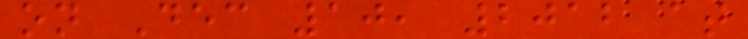on Dec 10, 2012 at
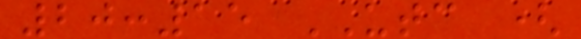20:15 UTC (
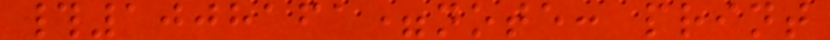#1008161=note: print
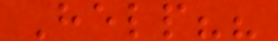Help??
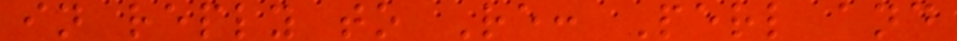in reply to Re: Perl and
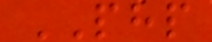PHP
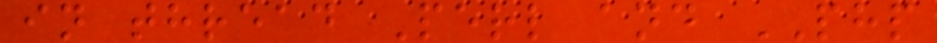in thread Perl and PHP
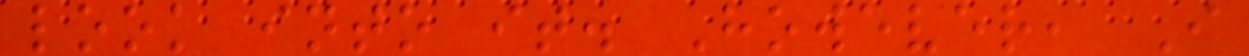look into it. However, I
